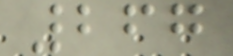267
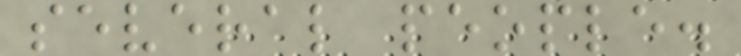several people.
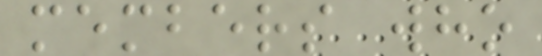members who
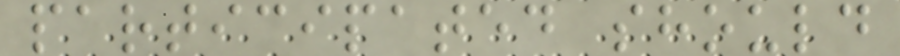participated should
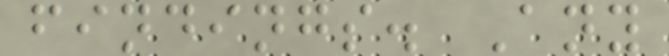findings. Any
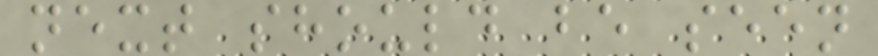next should be seen
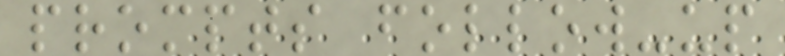prompts follow-up
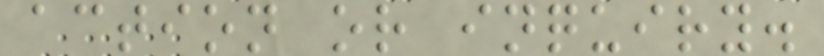action or inquiry.
